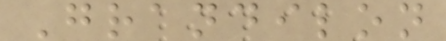Grandilon
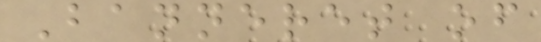Banneret of
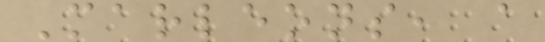Marleons, a
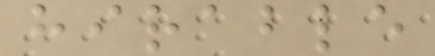hirable
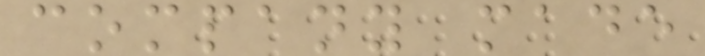company made
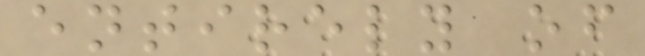entirely of
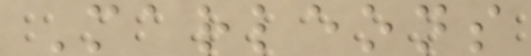Marleons
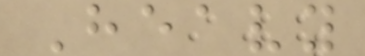Heavy
